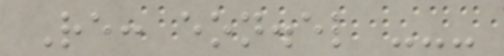Re: eon.el ---
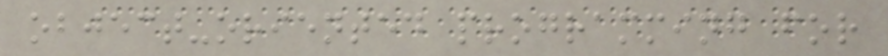object-oriented programming for
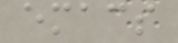emacs
